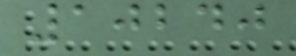10240
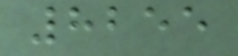8255
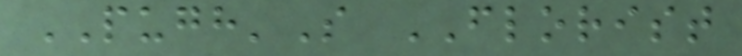PUGH'S FLORIST
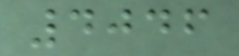4046
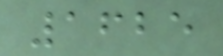1625
